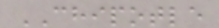CHIPOTLE
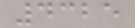4325
